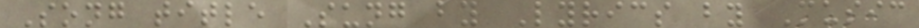Song title Sung by Lyrics by Music
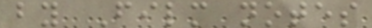by Film notes
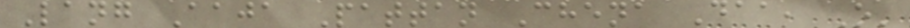Lang Aaja Pattan Chena Daa, O'
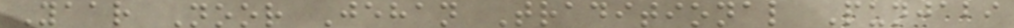Yaar Noor Jehan Traditional Punjabi
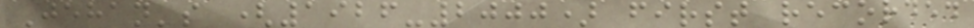Jehan's (1926-2000) first recorded
